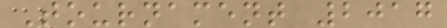Tournament 2017
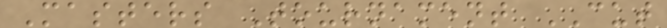Masters Tournament CUT
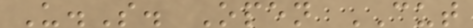U.S. Open CUT
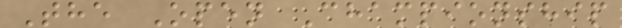The Open Championship
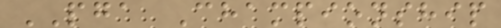PGA Championship
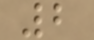2
